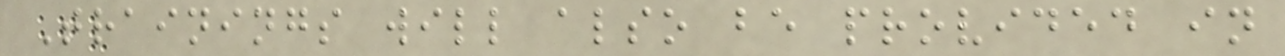Trainings will also be provided in
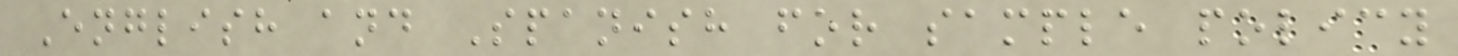English and Spanish for sample policy
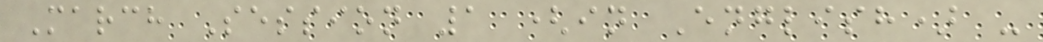March Session 1 (in English) -
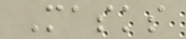Masks
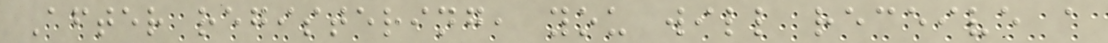After registering, you will receive a
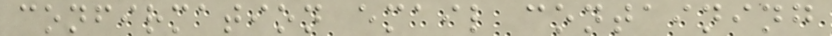confirmation email containing
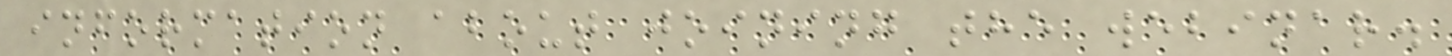information about joining the webinar.
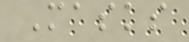Masks
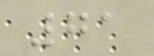71
